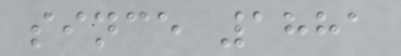since 1881
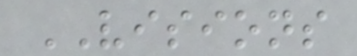VISIONS
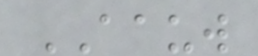AAUW
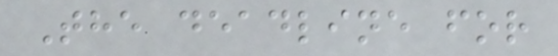The deadline for
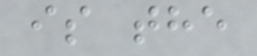is the
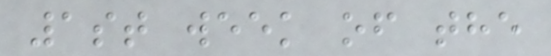1st week of the
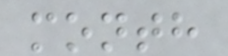month
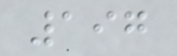197
